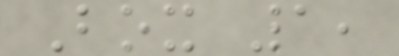Box 1,
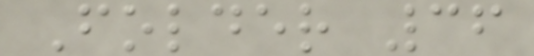Folder 36
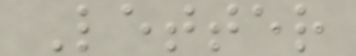Letter
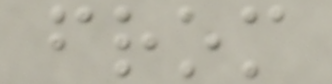from
